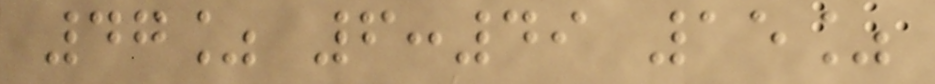47% 6:49 15%
